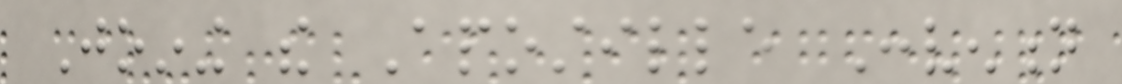Joining the Apostille Convention
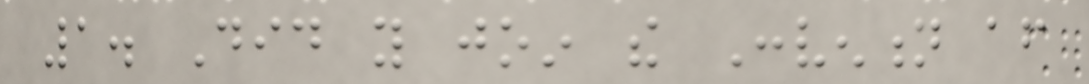1. Did you join the Convention after
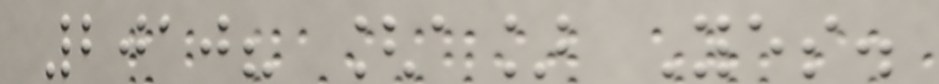2010? [a] Yes.
